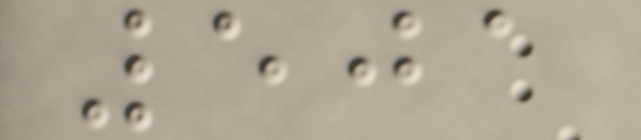501
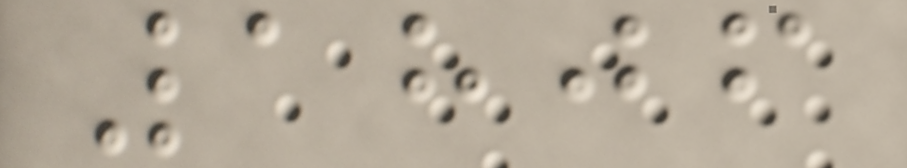1806
